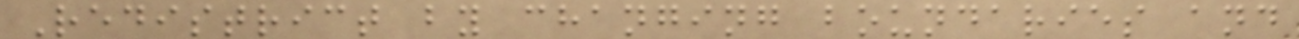Redistrict by changing boundaries and
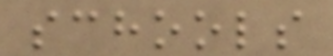schools
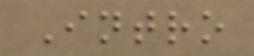Intro
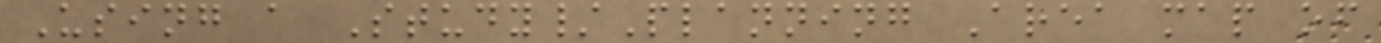Using a Study/Planning Area map of
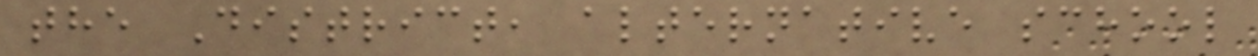the District, alternative school
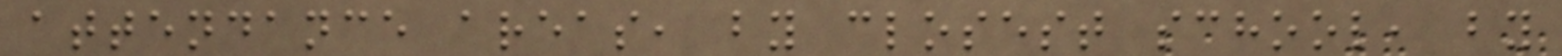attendance areas, by closest school, by
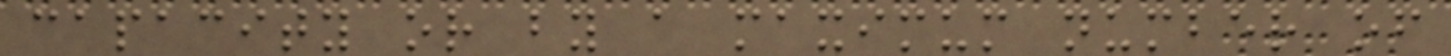capacity or by a maximum number of
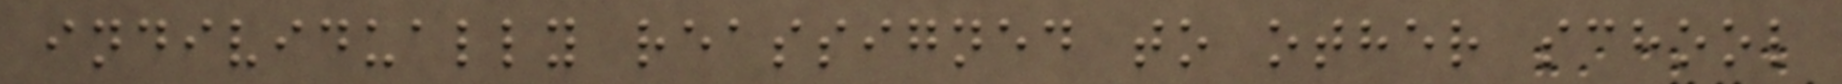individually reassigned to other school
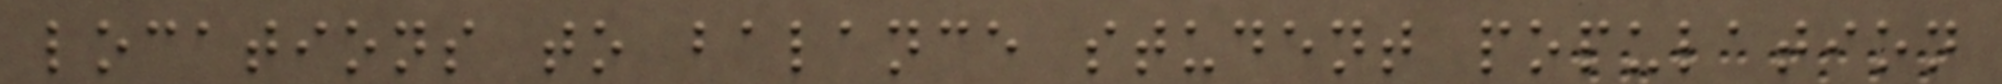locations to balance student population
